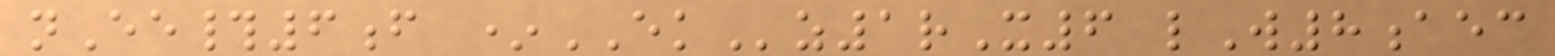nEe#6f *EKz1rX6 lW8aec
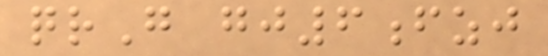qrG gj6fzj
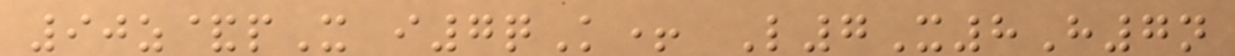90z&pX i7qK+ L7X8H7n
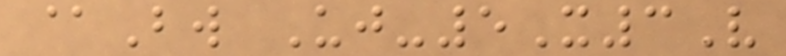@Bw Uj-5X3V
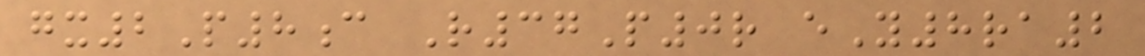gx2P8c R37P0r eY8ra2
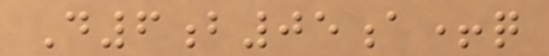D6b05a+q
